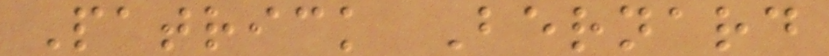Patrick Bernard
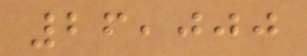26,000
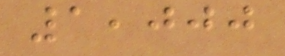1,000
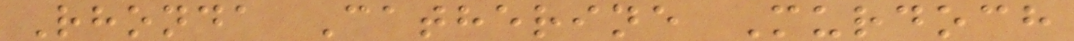Rhonda Catherine Murdoch
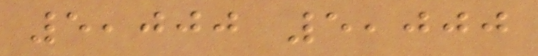5,000 5,000
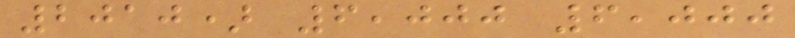2010) 6,000 6,000
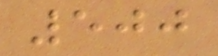500
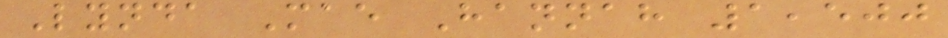Lynda Mae Hannah 1,500
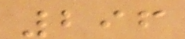296
